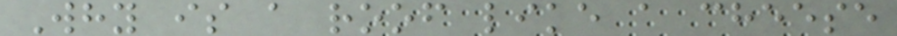Why is a roof like a cheese
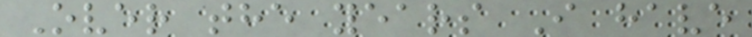Over the years I have
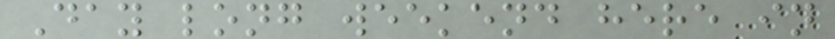Day long weekend here in
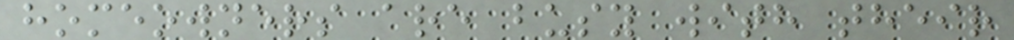homeowners are busy with their
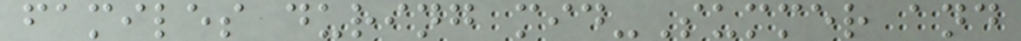familes during mid-Summer and
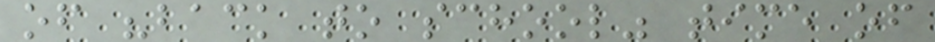of "back to school" time of
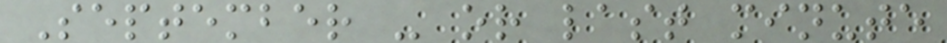September - or last minute
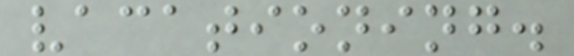vacationing.
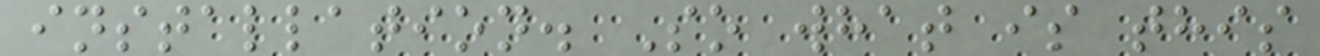installation. So what is this
